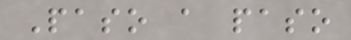Paso a paso
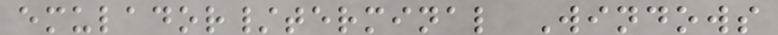emulador/terminal Windows
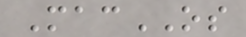MacOS
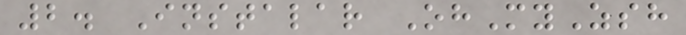2. Instalar OhMyZsh
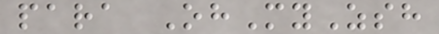para OhMyZsh
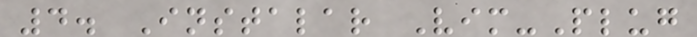4. Instalar Vim-Plug
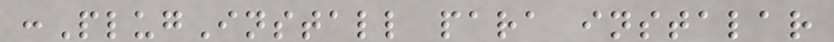:PlugInstall para instalar
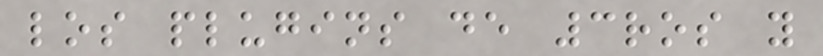los plugins de 3ros y
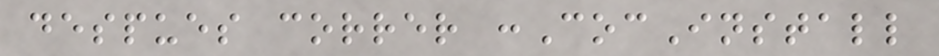despues correr :CocInstall
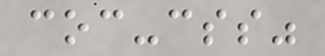coc-css"
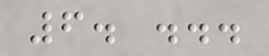6. ...
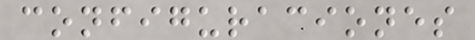configuraciones
